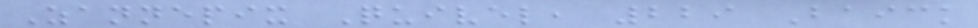Zannepix Quivel, 229 Baick
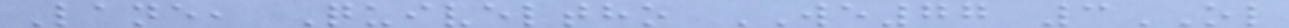Lane, Quiveltho WE77 3OL
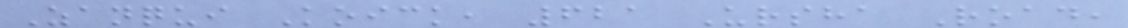Zanqui Koick, 621 Ursha Road,
